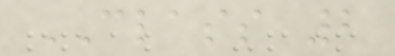CLASS 2
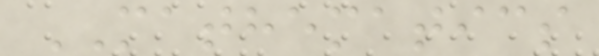MATHEMATICS
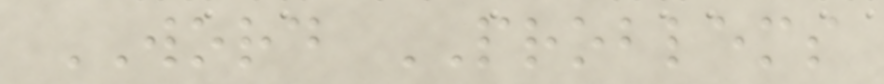WORD PROBLEMS
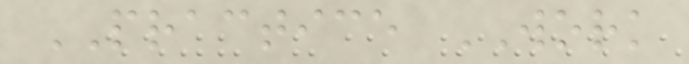PRACTICE WORK
